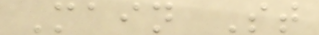Main St
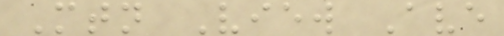Mtn View Ave
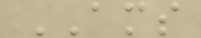AMS
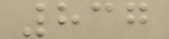837
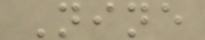Nine
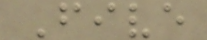Five
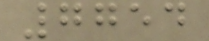7754
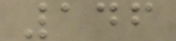146
